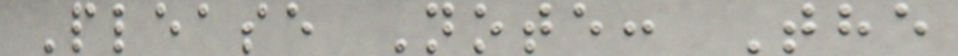Please Note: The
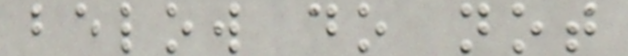below do not
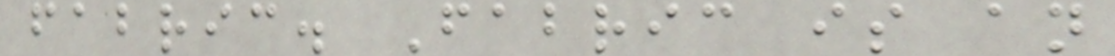fabric. Fabric is an
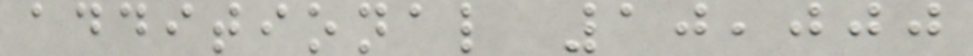additional 10,000
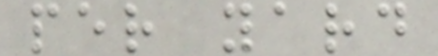per yard
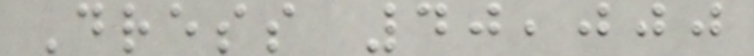Dress 40,000
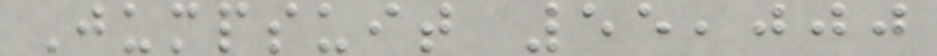Jumpsuit 55,000
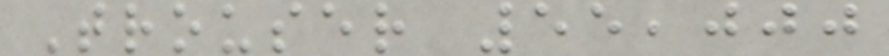Trouser 55,000
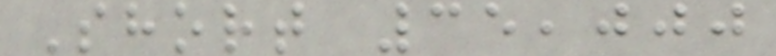Short 35,000
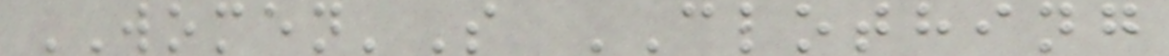WOMEN'S CLOTHING
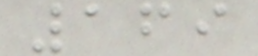169
